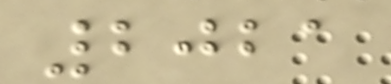2021
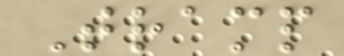Tramp
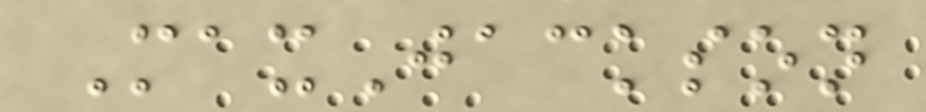MaxJackson
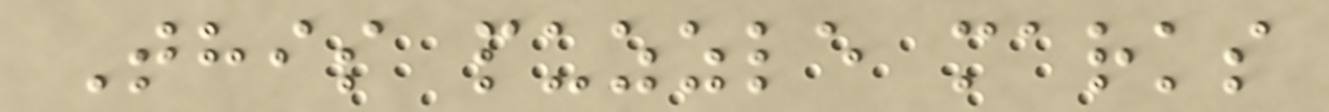This puzzle marks
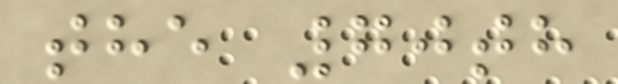the 70th
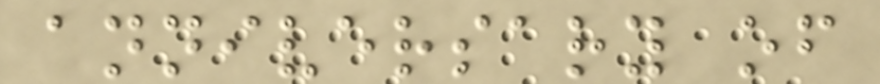anniversary of
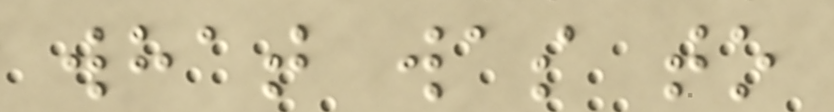what was to
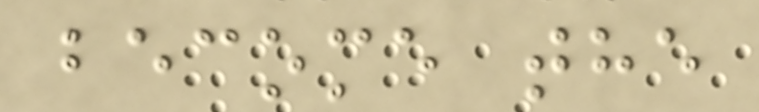become the
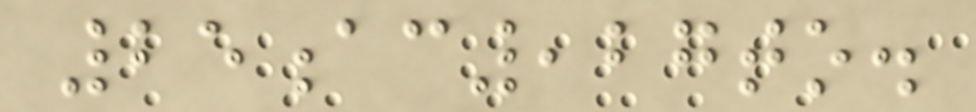25ac,27to.
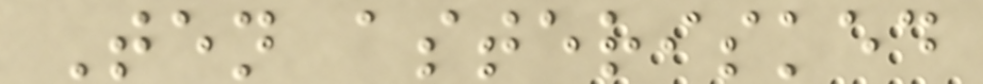Ten asterisked
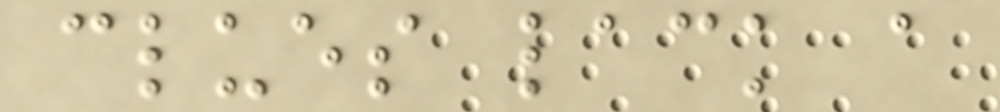clues lack a
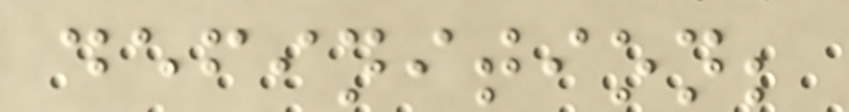definition;
